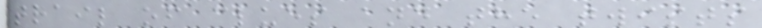trail of clues and the twists
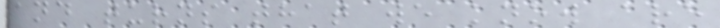and turns that we know are
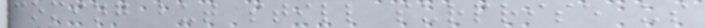coming but still surprise us
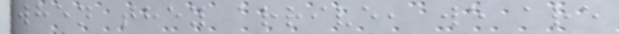when they arrive, we are
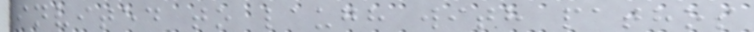invited to laugh with pathos
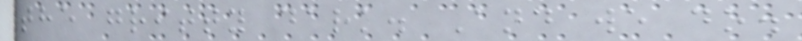the gritty dark. And we do.
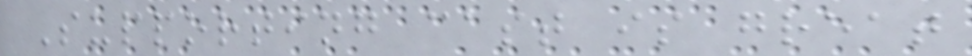Supporting cast is great
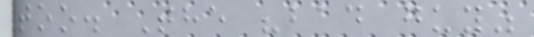too. The "bad guy"
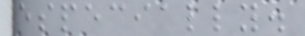especially.
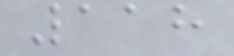118
